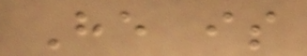He is
